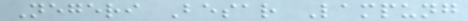Negeri Besar Lampung
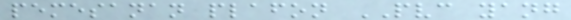pemesanan plafon PVC yang
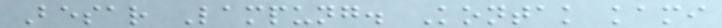Besar Lampung. Kontak kami
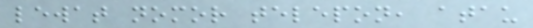lewat nomor telepon, atau
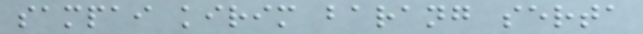sampai kirim barang serta
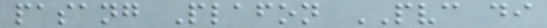pasang Plafon PVC di
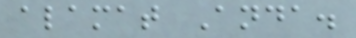alamat Anda.
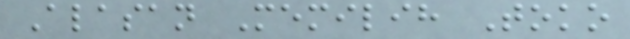Alasan Memilih Toko
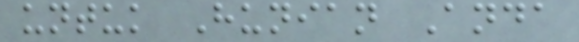untuk Hunian Anda
